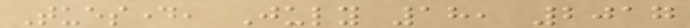Tuesday, July 18, 2017
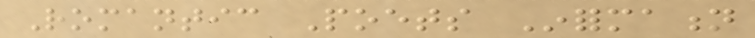Romantic Poets Information
